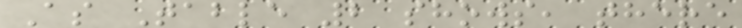As Table 2 shows, there
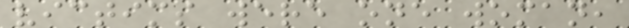victims were one woman,
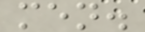men.
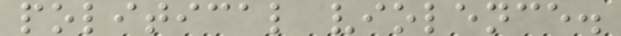political violence.
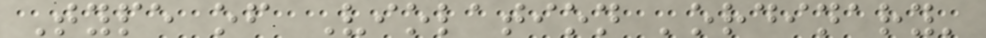Type of Violation 'ordinary'
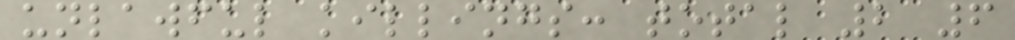unlawful killings: total 2 6
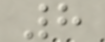8
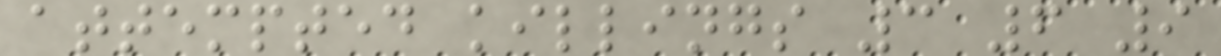attempted killings 3 6 9
